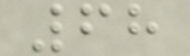68
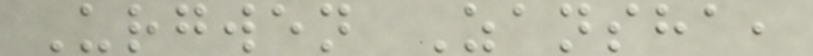Urgwen Zansha,
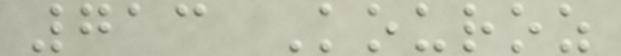713 Kouroz
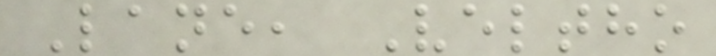Lane, Veltho
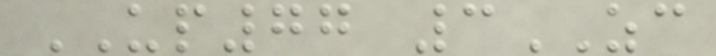UP77 3ZC
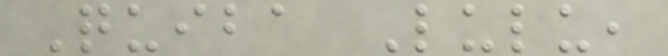Quiba Lulu,
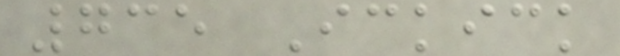735 Ickick
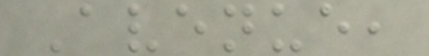Avenue,
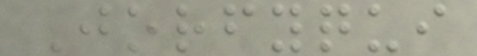Jorfyqui
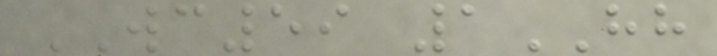WC59 1HH
